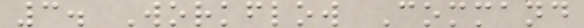3. Workflow Command
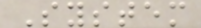System
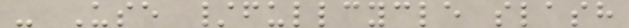- Use /fullcycle slash
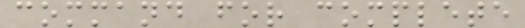command for complete
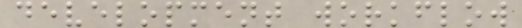development workflow
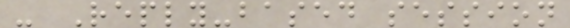- Reply-based session
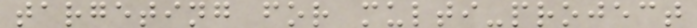targeting for multi-project
